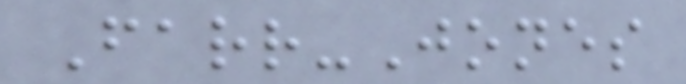Farr-Jones
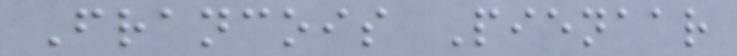Francois Pienaar
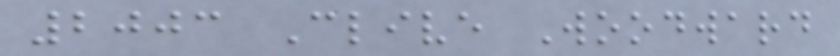2003 Clive Woodward
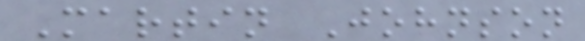Martin Johnson
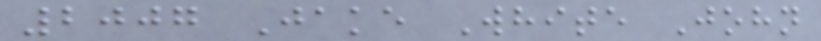2007 Jake White John
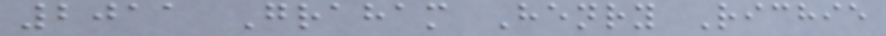2011 Graham Henry Richie
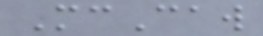McCaw
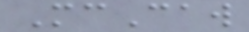McCaw
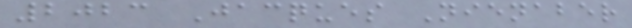2023 Jacques Nienaber
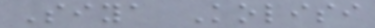Siya Kolisi
